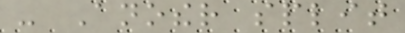- Another split
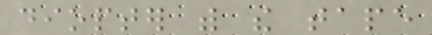diopter with the tape
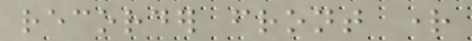recorder front right
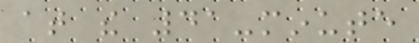at the 41-minute
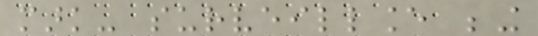mark- surveillance being
